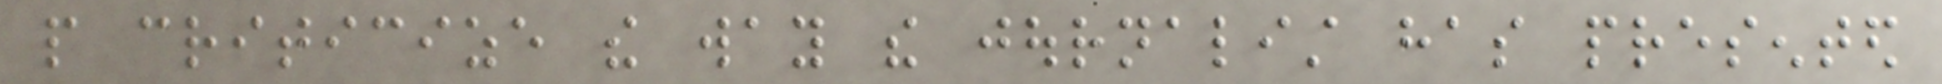people criticize the way the journalist has presented
